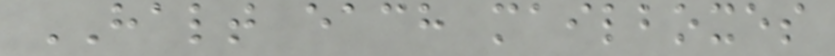HALT each mailboxes
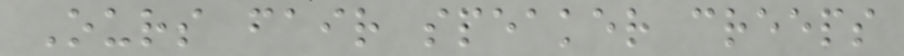Ours fair speaker creeps
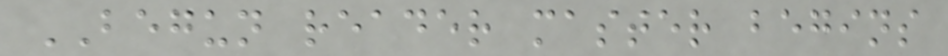BEGUN reader master begins
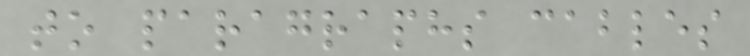to paragraphs cables
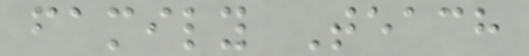family Teach
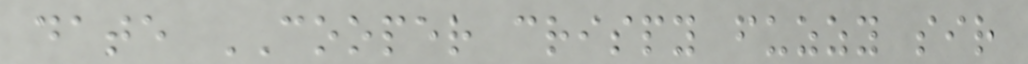date COOPER crispy fuzzy sir
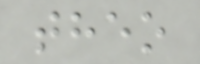theo
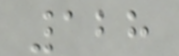128
